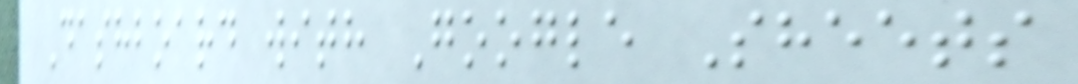Dashboard with Google Sheets
